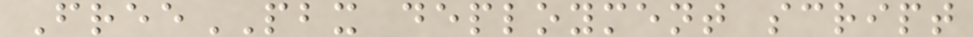FreePBX deployment script
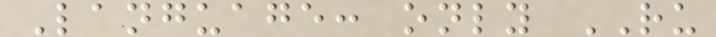Language: only RU
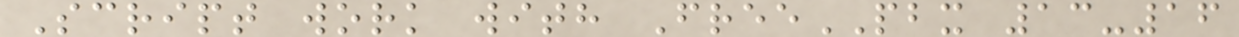Script work with FreePBX 13-16
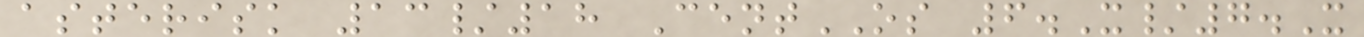asterisk 13/18 CentOS 6.X/7.X
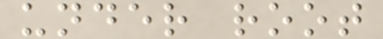under root
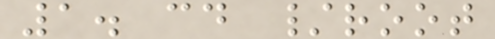1. cd /root
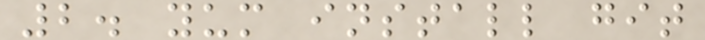2. yum install git
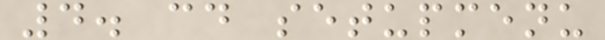4. cd setupmenu
